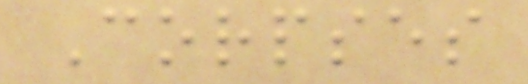Corpses
